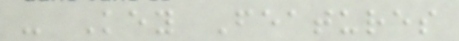- Key Features
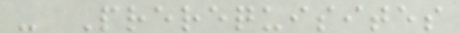- Prerequisites
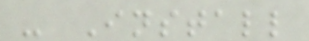- Install
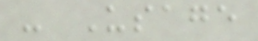- Usage
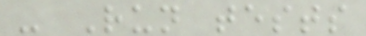- Run tests
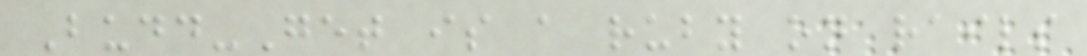Budd-Get is a ruby on rails
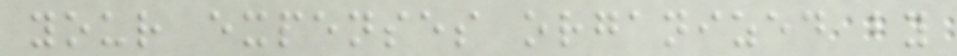your expenses organized by
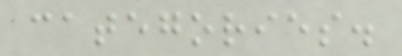categories.
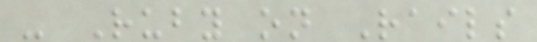- Ruby on Rails
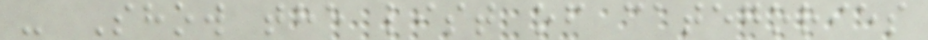- Show the list of categories
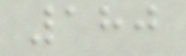180
